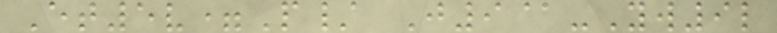Et5v=P/ J9@-Yw9l
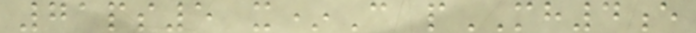71ps5 x*C pMH4e
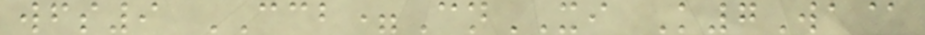wfs9 CCB=CnXI K7Wa@
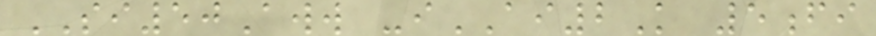SI50Aww -iAI2K 5fi
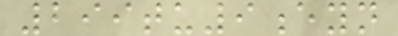299tu9eyn
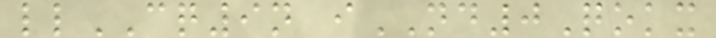llCQ9n iND0Qokx
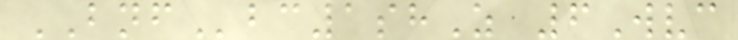BNFbc1shZ 6Wvc
